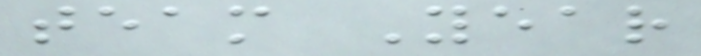team Year
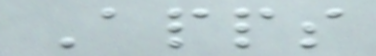Apps
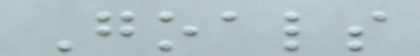Goals
